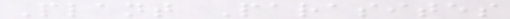Plant Parasites
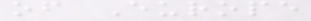of Europe
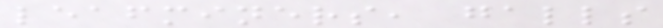leafminers, galls
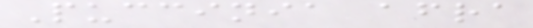Puccinia afra
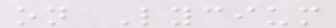on Lycium
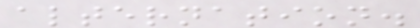alternation.
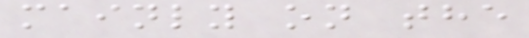mainly on the
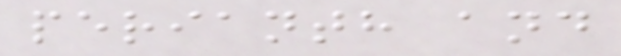perianth and
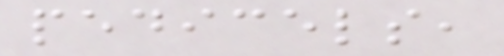pedicels,
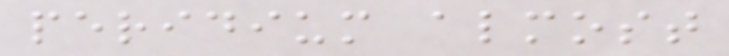peridium almost
